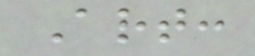Art:
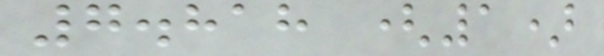7.818 (1)
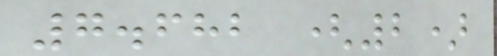7.682 (2)
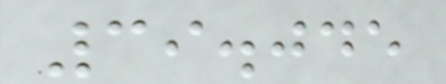39.045
